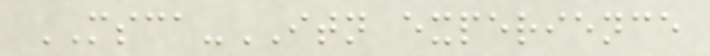MSCA-ITN experience
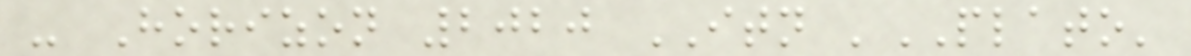- Horizon 2020 ITN 'PLATO'
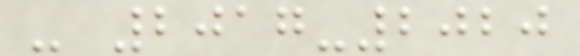- 2017-2020
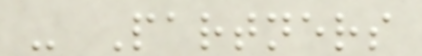- Partners
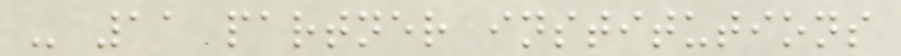- 11 partner institutions
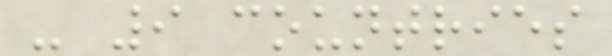- 9 countries
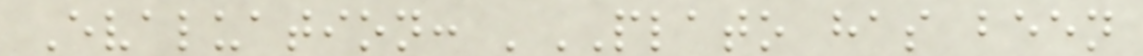Evaluation: 'PLATO has been
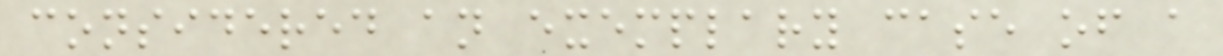considered an exemplary case of a
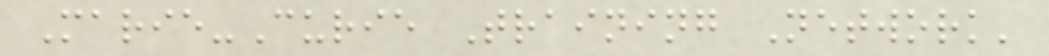Marie-Curie Training Network'
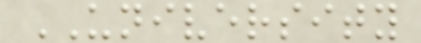UNIVERSITY
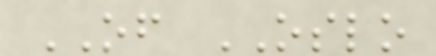OF OSLO
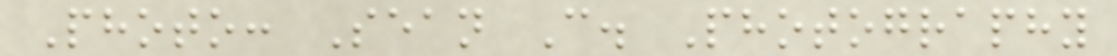Photo: Sean C. Photography
